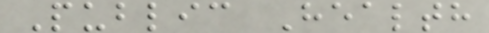Public Health
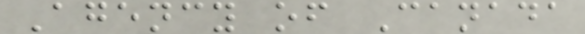Agency of Canada
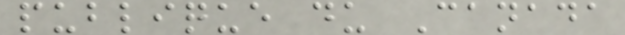publique du Canada
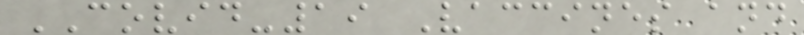COVID-19 Vaccines and
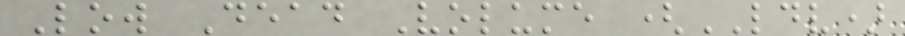Low Dead Volume (LDV)
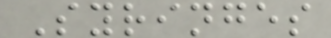Syringes
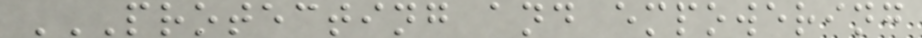PROTECTING AND EMPOWERING
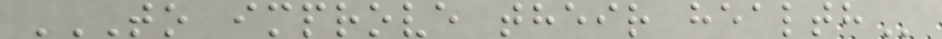TO IMPROVE THEIR HEALTH
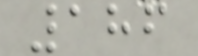186
